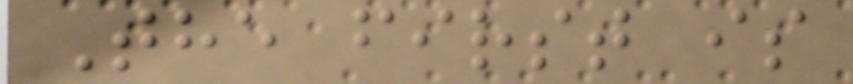The first is
